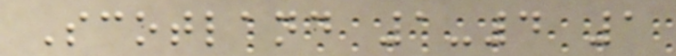Scotland 1-4 1
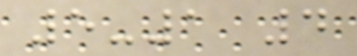5-1 4
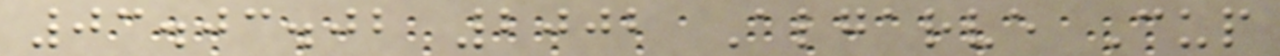03.03.02 2002 Algarve Cup
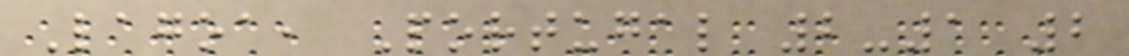Lagoa, Portugal 2-1 2
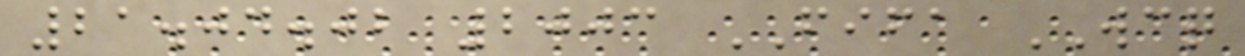21.04.02 2003 FIFA WCQ
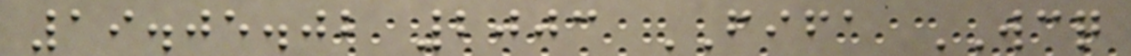19.05.02 2003 FIFA WCQ
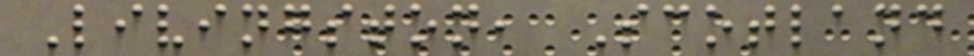Livingston, Scotland
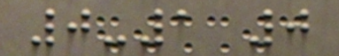0-1 0
